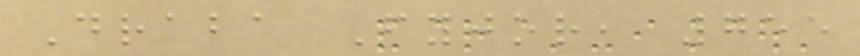Draba Fyjor, 755
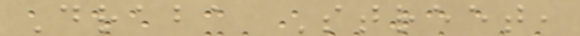Draba Street,
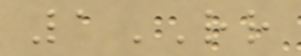1RR
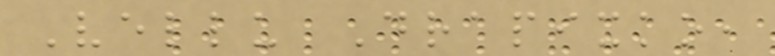Vellu Drapixko,
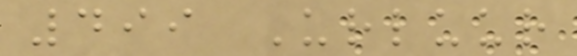499 Urluur
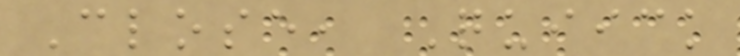Close, Quiick
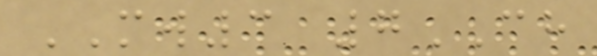MW3 7CH
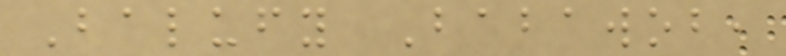Balufy Babawob,
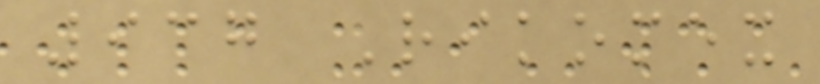937 Rikomex
